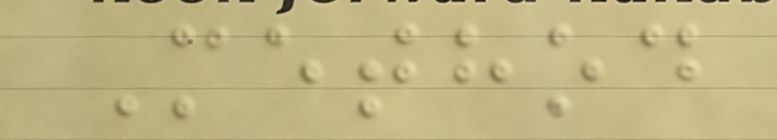Method
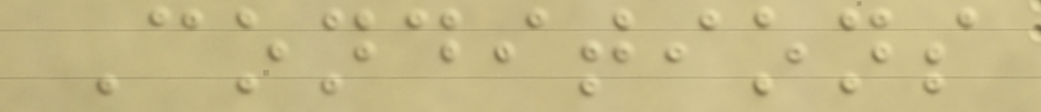Conditions
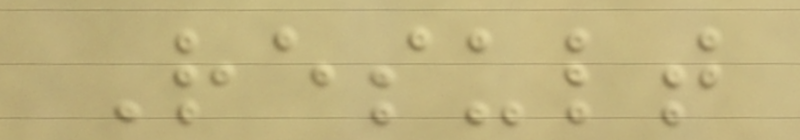Result
